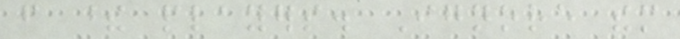from these players. Ignore them
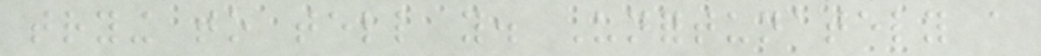trying to tell you. Unfortunately a
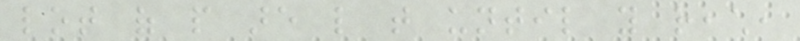lot of people are like that until you reach,
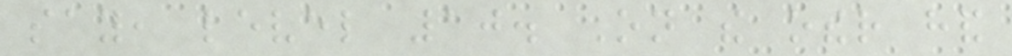say, level 10. On the other hand
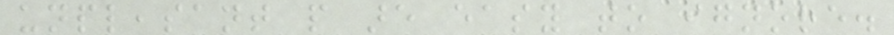unpleasant people are easy to ignore.
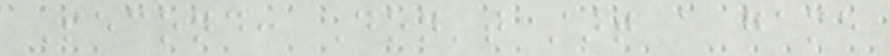Second: Don't start a game
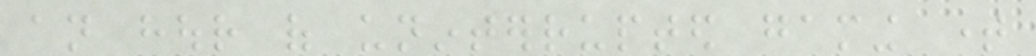an hour of uninterrupted gaming time
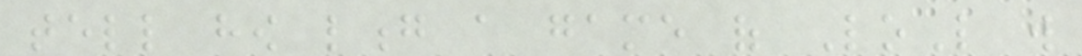tell how long a game of LoL will
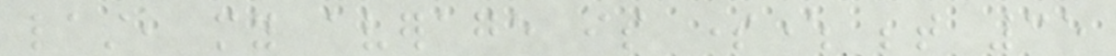last, my average is somewhere between 35
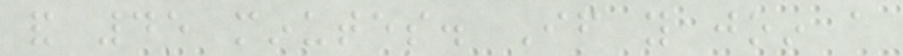and 45 minutes. If you join a
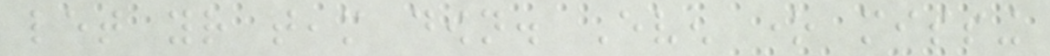let your team down. Even one missing
